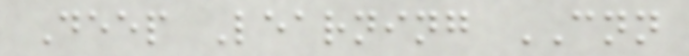Deep Learning CNN
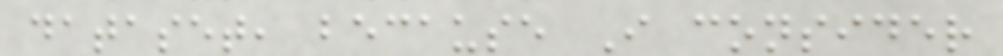dataset, because I consider
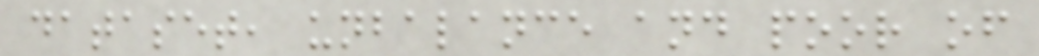dataset, unbalance and poor of
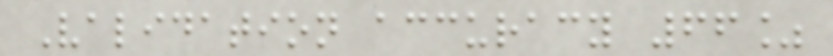Validation accuracy 66%
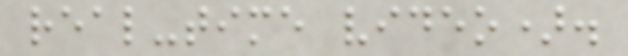real-time video).
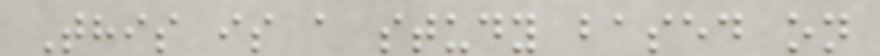This is a study based on
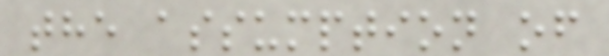the assumption of
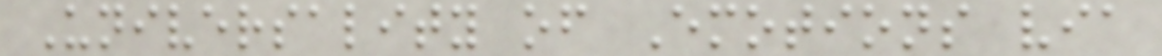Universality of Emotions via
